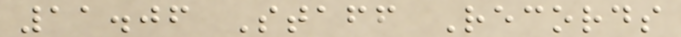11.06 Staff Records
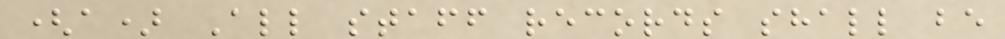(a) All staff records shall be
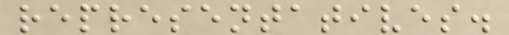representatives.
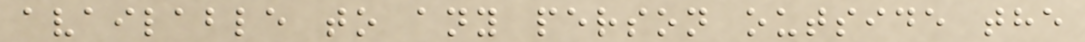available to any person outside the
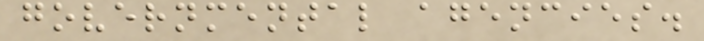governmental agencies.
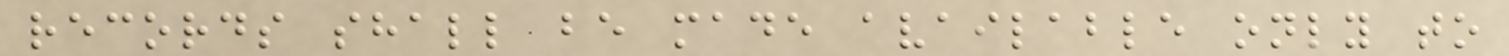records shall be made available only to
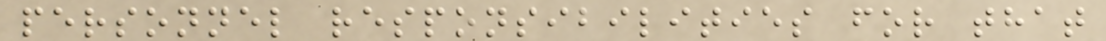personnel responsibilities for that
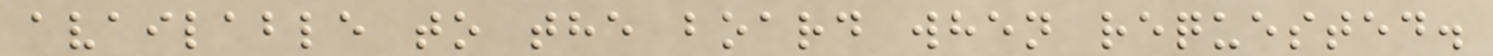available to the board when requested.
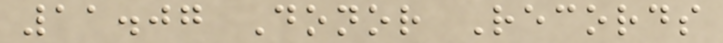11.07 Donor Records
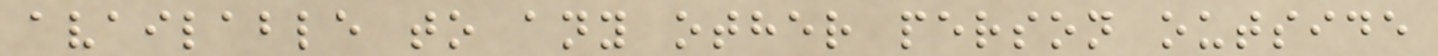available to any other person outside
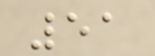51
